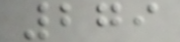279
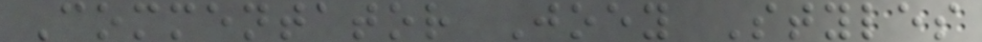Commentator Joey Styles
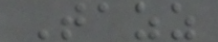Tazz
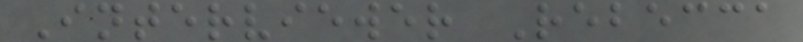Interviewer Rebecca
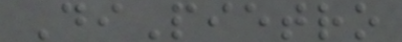DiPietro
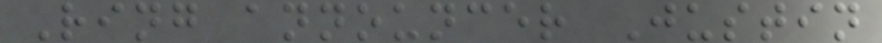Ring announcer Justin
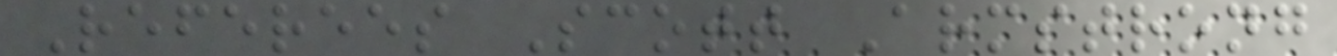Referees Scott Armstrong
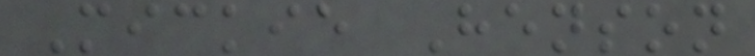Mickie Henson
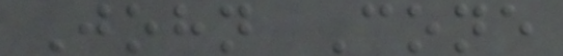John Cone
